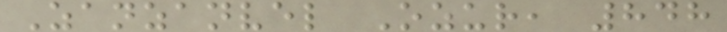Zanzanvel Ozur, 848
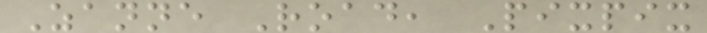Zanne Road, Pixpix
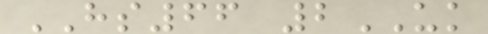HS66 2UK
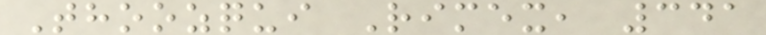Thoozqui Rimex, 341
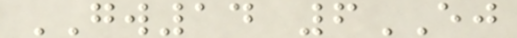GW14 6EJ
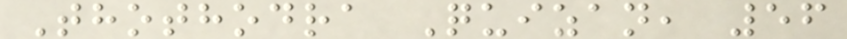Thothodra Quizan, 56
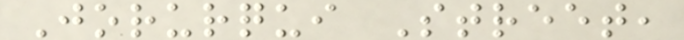Jorurqui Street,
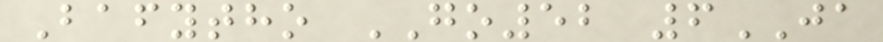Bafytho GO52 6JA
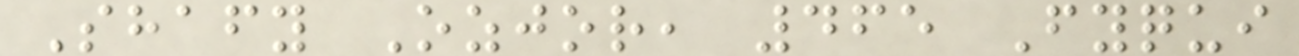Shafy Ozjor, 465 Fyqui
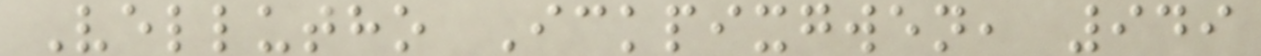Vellutho Ickpixgwen, 949
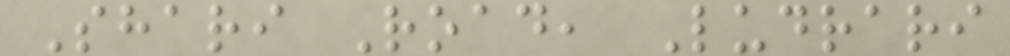Shari Road, Ludrari
